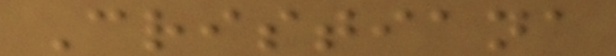Cristiana
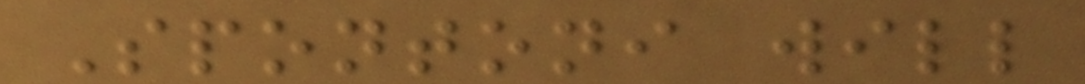Spontoni will
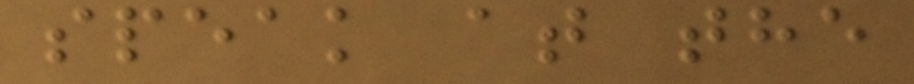speak at the
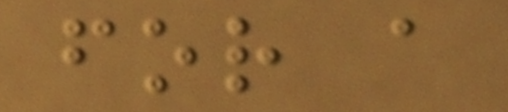for a
